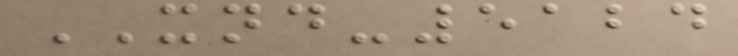XND-5124
